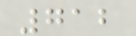712
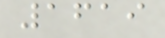1619
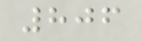806
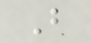B
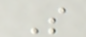S
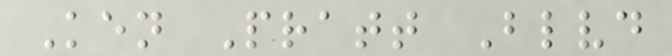Ken Pratt Blvd
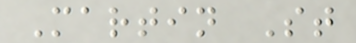Martin St
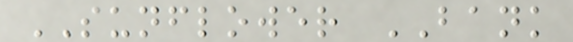SUNFLOWER BANK
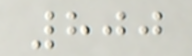800
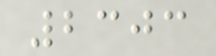2303
